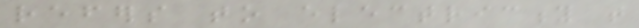refers to electricity that
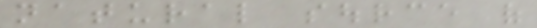natural source of
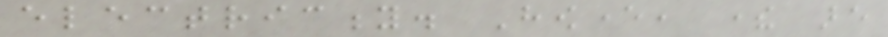electricity. However, there are
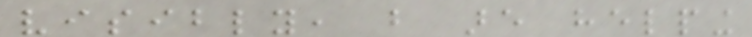visibly, but are helping
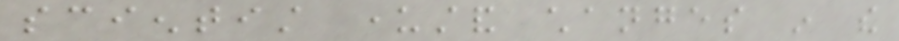scientist understand changes in the
